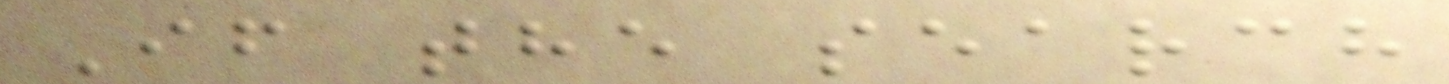If the search
